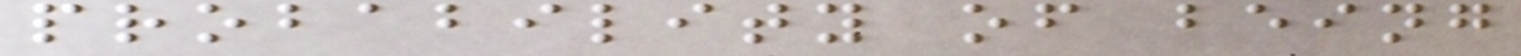probability of being
